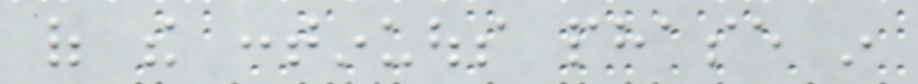of the continuous phase in
